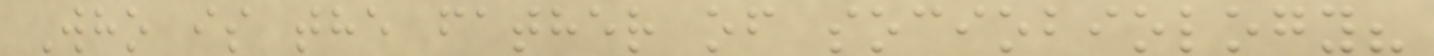Who is the father of sociobiology?
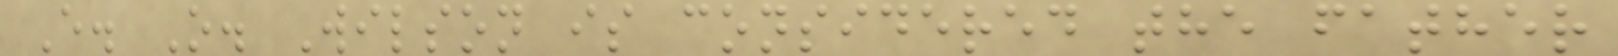E. O. Wilson is considered the father
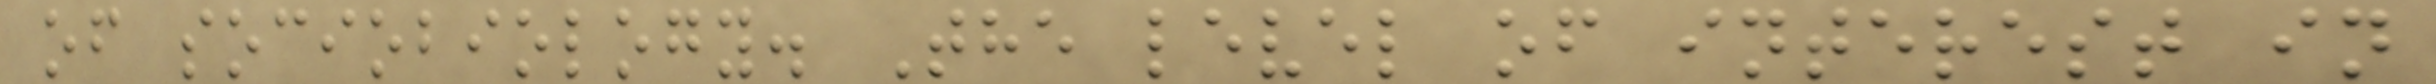of sociobiology. The level of interest in
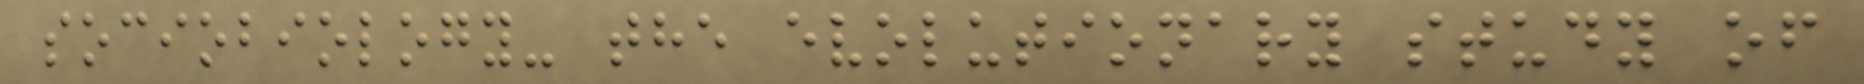sociobiology- the evolutionary study of
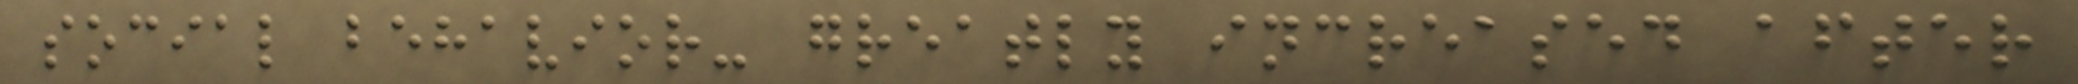social behavior- greatly increased after
